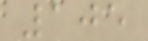105
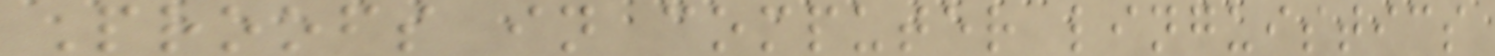Proofs in computer linguistics
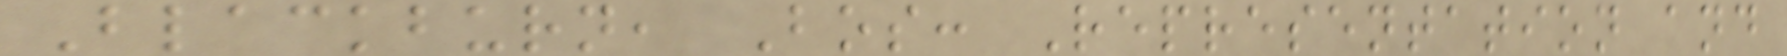Blackburn, Bos: Representation and
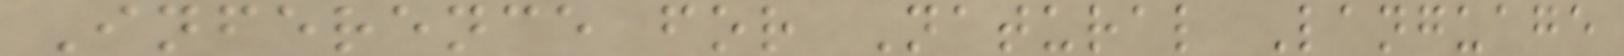Inference for Natural Language
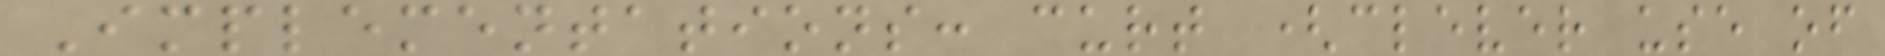Implementations: curt (clever use of
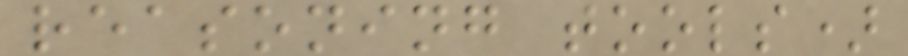reasoning tools)
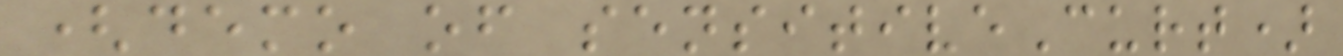(demo of sensitiveCurt)
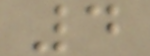4
